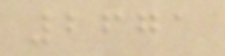2671
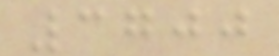3700
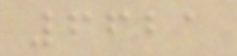6621
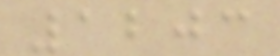1203
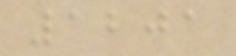1201
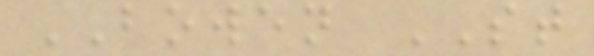BOWEN ST
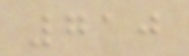710
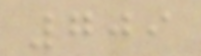709
